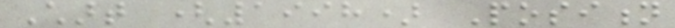Chart (1998) Position
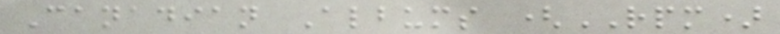Canadian Albums (RPM)
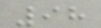98
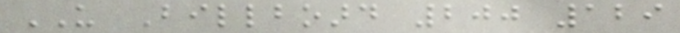US Billboard 200 129
